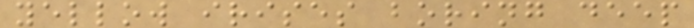yellow irises boring deep
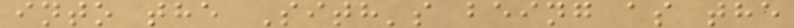into the Sith's being as the
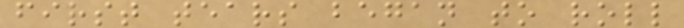first tears began to roll
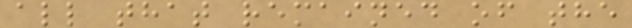all that remained of the
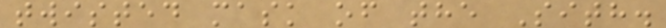twisted mask of the Sith.
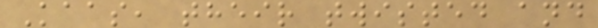Kaas, their twisted and
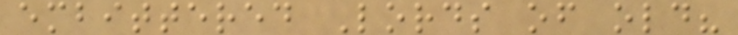embittered Lords of old?
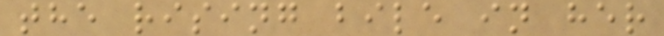the rising bile in her
